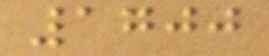1700
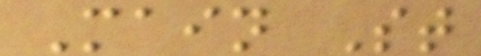Main St
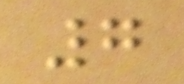7
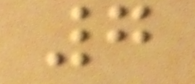7
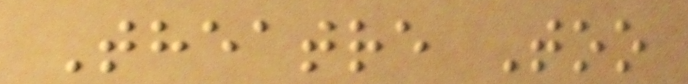Theatre Too
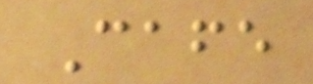Cafe
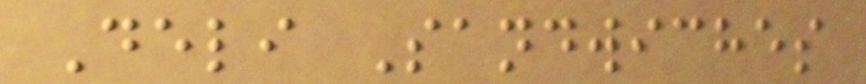Deli Sandwiches
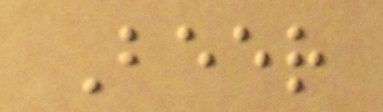Beer
